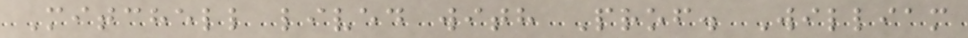Mitchell lived with Prof. William
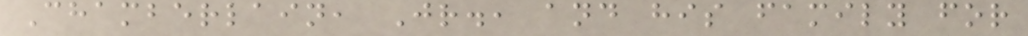Chamberlain, Jr., and his family for
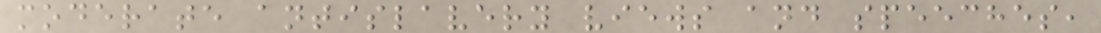moderate antislavery views and speeches,
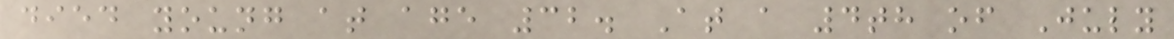died young at age 32. At a 4th of July
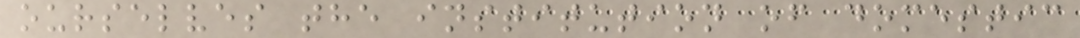ourselves the institution of domestic
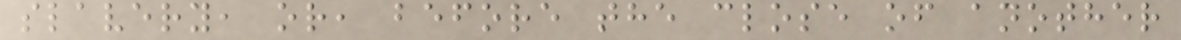slavery, or, before the close of another
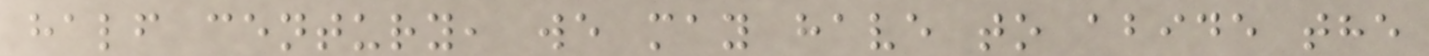half century, we may have to abide the
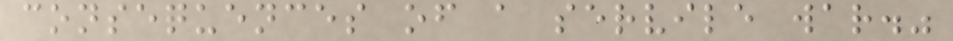consequences of a servile war."
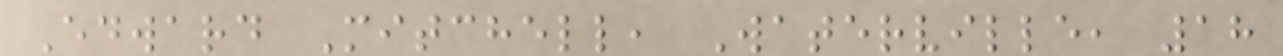Edward Mitchell, Waterville, 18
